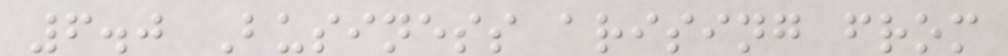6.0 Business arising from
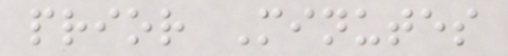prior Minutes
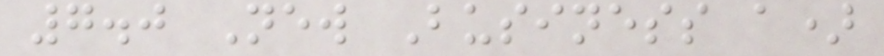7.0 New Business a)
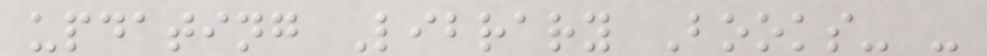updating Library Books- -
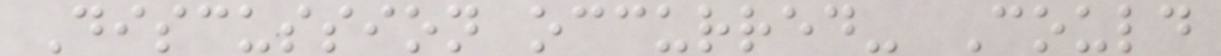Discussion occurred- Could
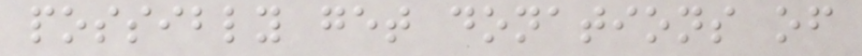possibly get donations of
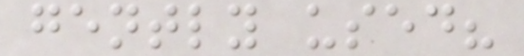gently used?
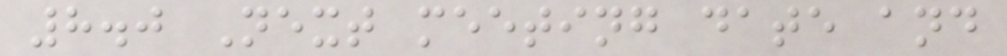8.0 Next meeting date and
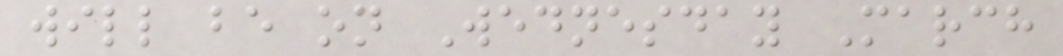will be on Wednesday March
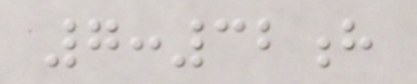7:32h
